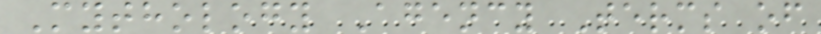Mythology Agency Terms of
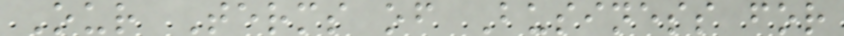Our Terms of Business for
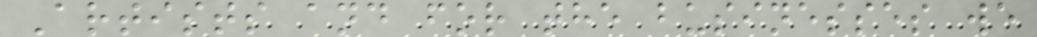Artists and for the businesses we
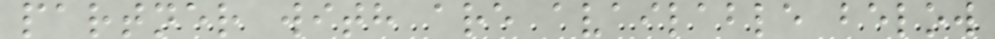partner with are available below
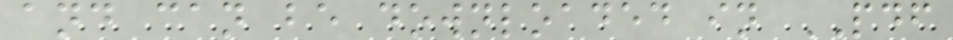and can be downloaded in PDF
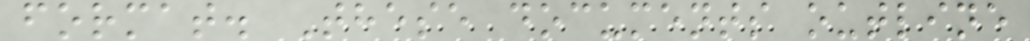format. These documents outline
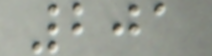201
